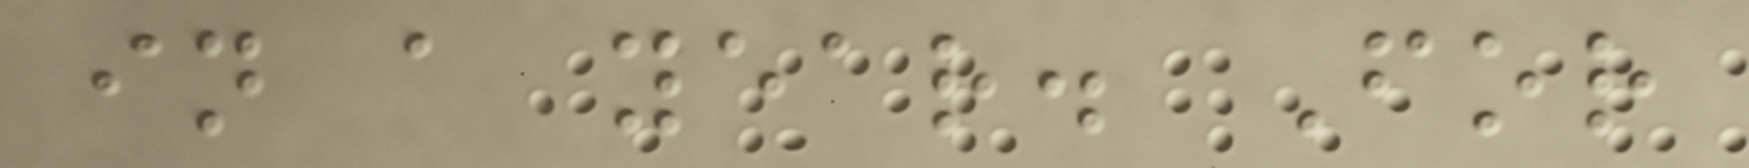in a year. For
